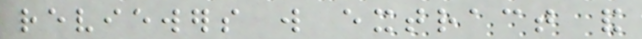reviewers will extract and
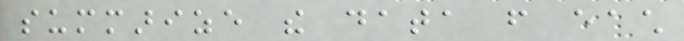summarize the data from each
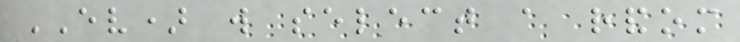EV) will select a random
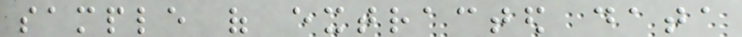sample of extracted data
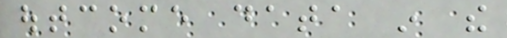outcome data in the
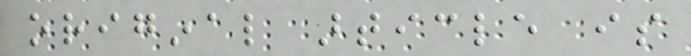original article is
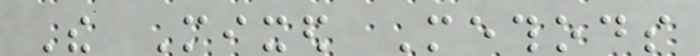The Mixed Methods
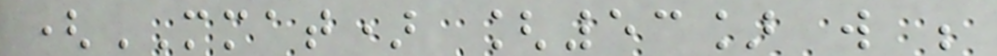(MMAT) [53] will be
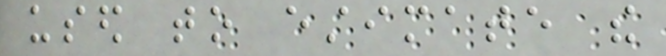used to estimate the
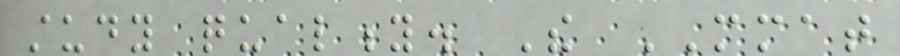study quality. The MMAT
